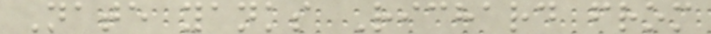Nate yanks Richard from
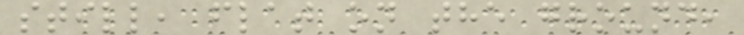still, flat on the ground,
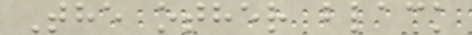The other black
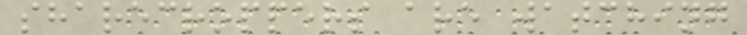sharecroppers are watching
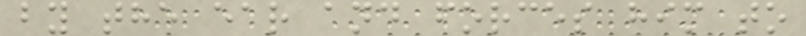by the ear and forces him to
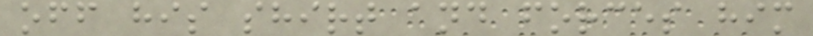off his shirt and forces him
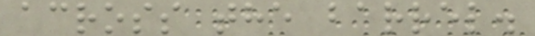across the barrel.
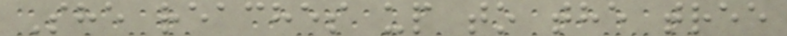She reaches up to the tree
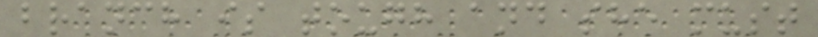branch is tough and she must
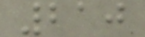210
